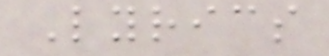Lyrics
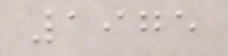1975
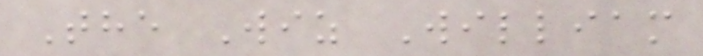The Wiz William
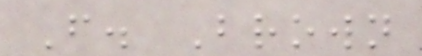F. Brown
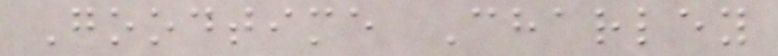Goodtime Charley
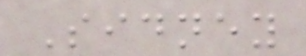Sidney
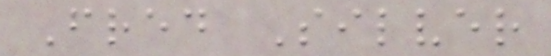Fred Silver
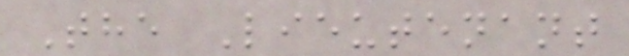The Lieutenant
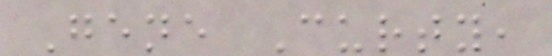Gene Curty,
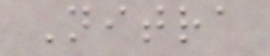Nitra
